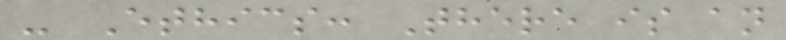- Ethics: There is an
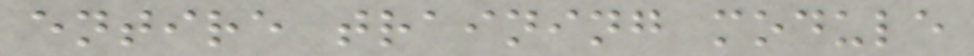entire training module
